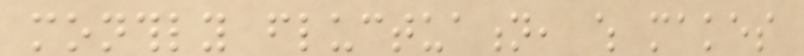monthly fluctuation, which makes
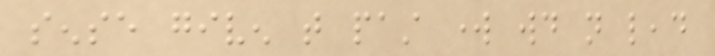sense given that past work would not lead
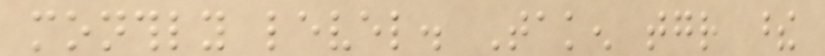monthly level. Taken together these
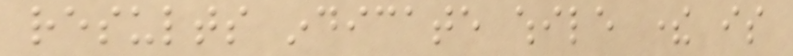results indicate while there is
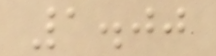1.00
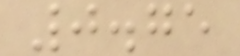0.75
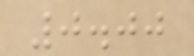0.00
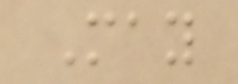May
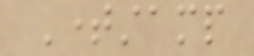Timestamp
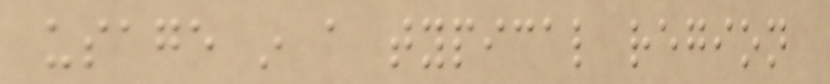usage in a typical region
